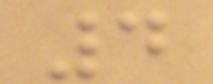4
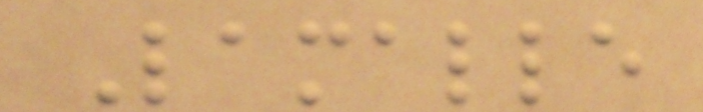Lamalle
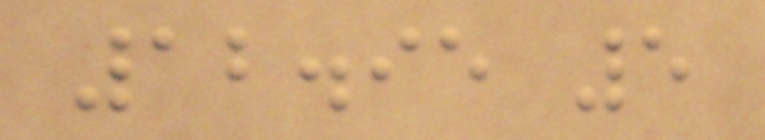12.95 5
